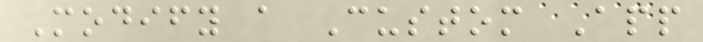Modify a Custom App
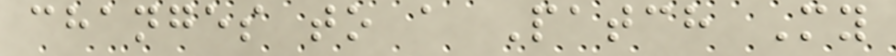changes to a Patch My
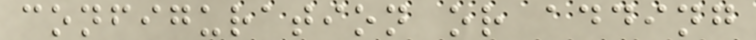configuration or adding
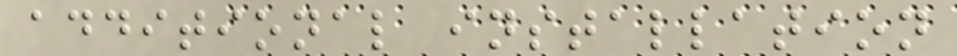additional installation
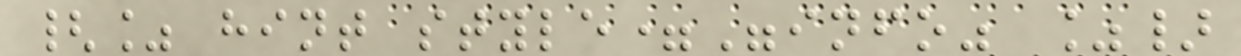{% hint style="info" %}
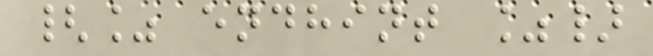{% endhint %}
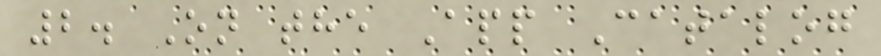2. On the App Catalog
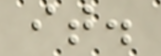it.
